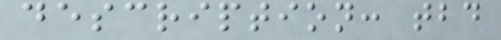description: tbd
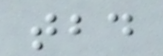tbd
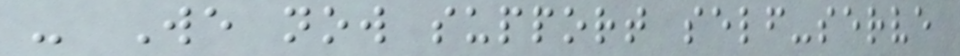- We now support self-serve
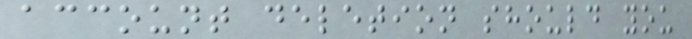account deletion should you
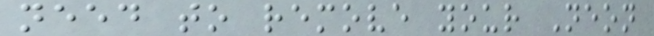need to remove your Neon
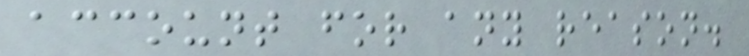account for any reason.
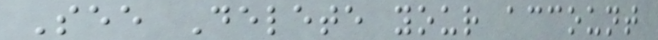See Delete your account
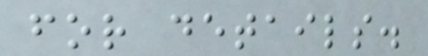for details.
